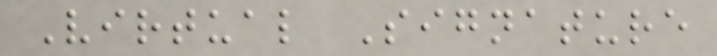Virtual Signature
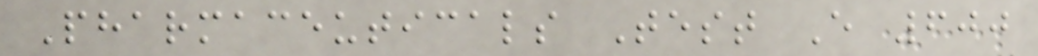Pharmaceuticals Test E 600
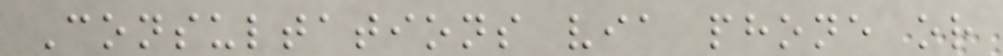Consultations via phone or
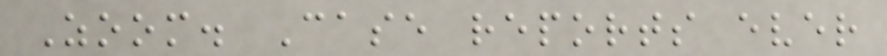Zoom. Case reports ever
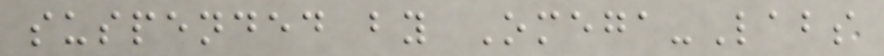suspended by Omega-Labs
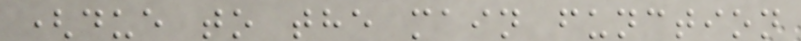(due to the main function
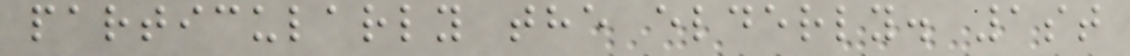particularly the elderly. 1st
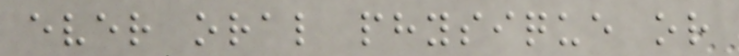ever oral physique or
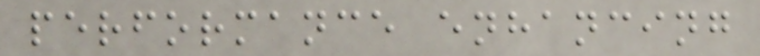performance enhancing
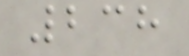238
